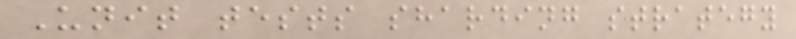Unit tests sharding strategy
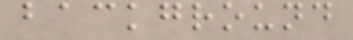background
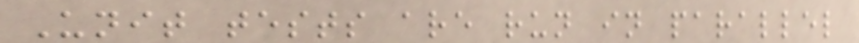Unit tests are run in parallel
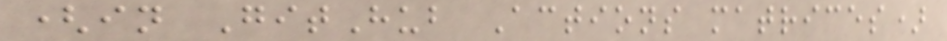(in GitHub Actions matrices)
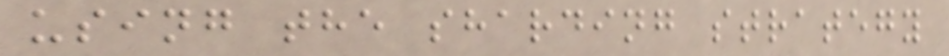using the sharding strategy
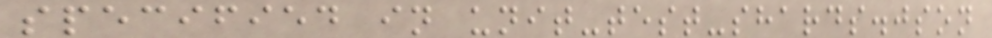specified in unit-test-shards.json
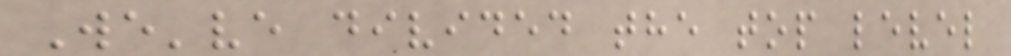We've divided the top level
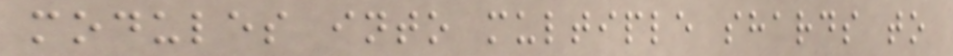modules into multiple shards to
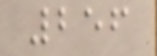256
